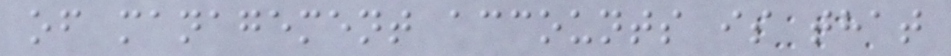of management accounts is that
